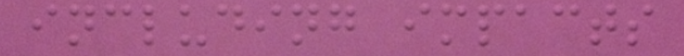including impacts
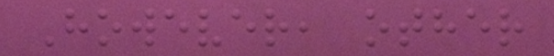However, other
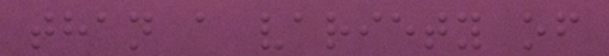than a variety of
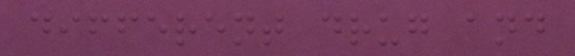different drug and
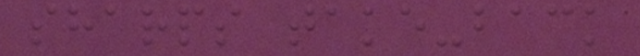sharps take-back
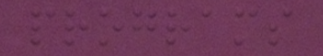programs
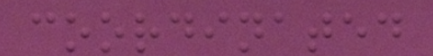coordinated
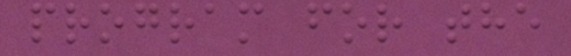program for the
